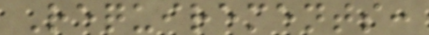Requirements:
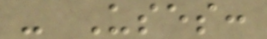- Uses:
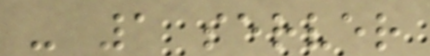- 1 server
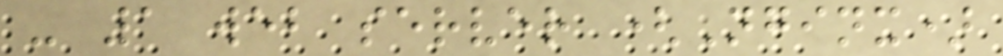- 1 web server (Nginx)
